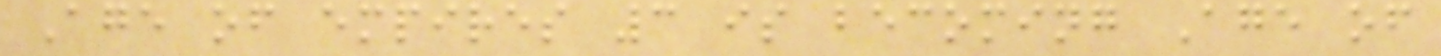Age of empires 3 is becoming Age of
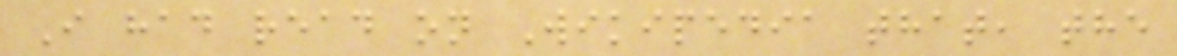I had read on Wikipedia that, the
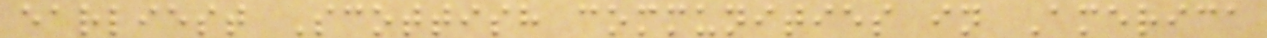earliest Scottish communities in America
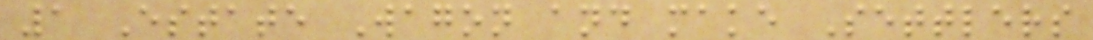1 Estate Wagon and make Settlers
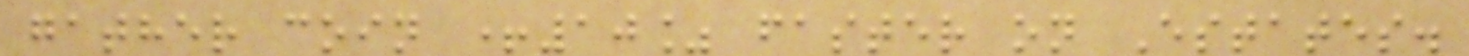gather coin +10% faster on Estates.
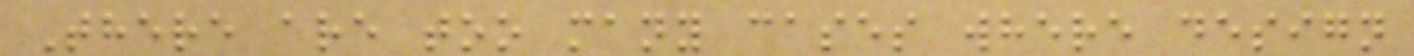There are too many cases where design
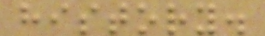history.
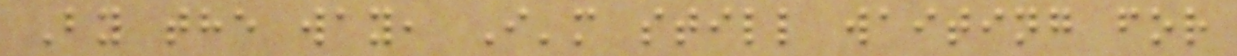By the way, I'm still waiting for
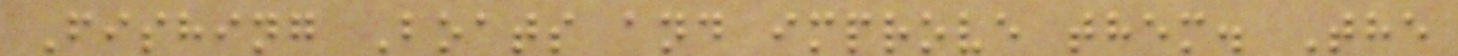Fishing Boats and improve them. The
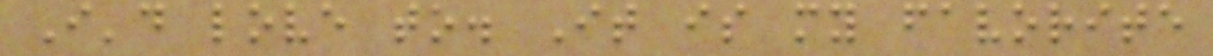I'd love to. It is my favorite
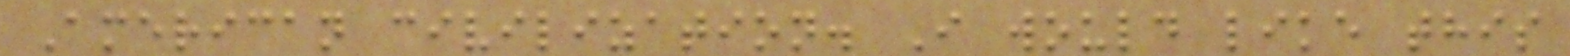American civilization. I would like this
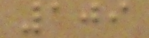109
